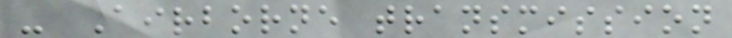- Airborne transmission
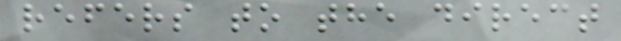refers to the direct
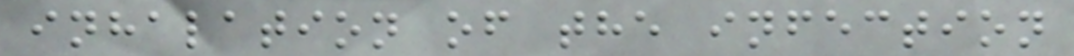inhalation of the infection
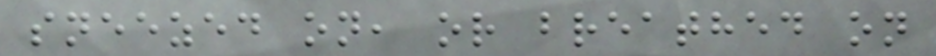sneezed on, or breathed on
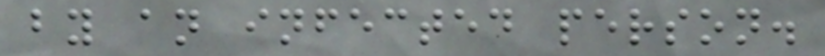by an infected person.
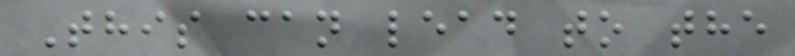This can lead to the
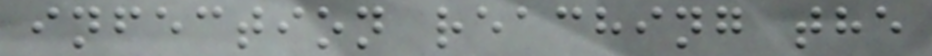infection reaching the
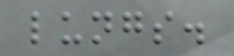lungs.
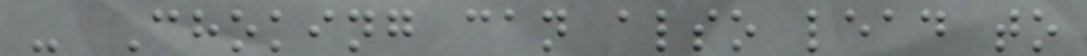- Choking can also lead to
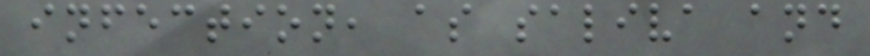infection, as saliva and
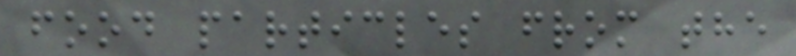food particles from the
